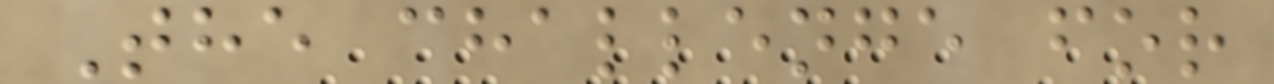The challenge for
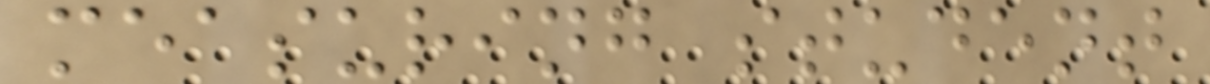measuring student
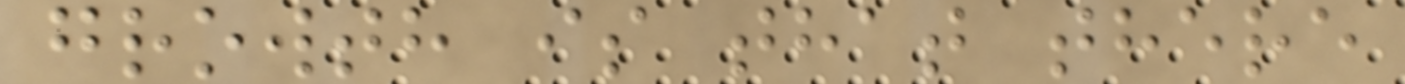growth is that there
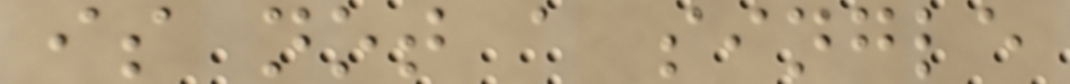is not a single
